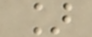]
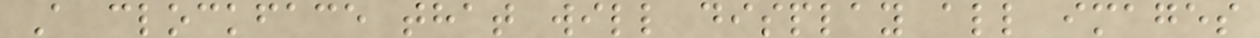A clockface that will display all images
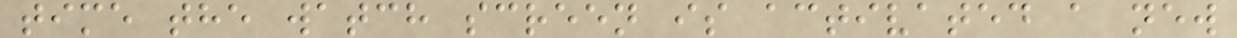time the watch screen is activated a new
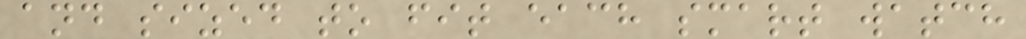and sized to fit each smart watch
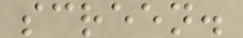screen.
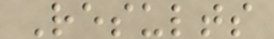Results
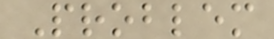Problem
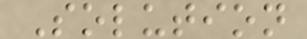Solution
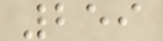259
